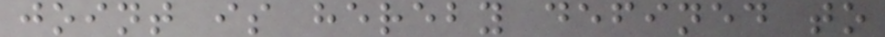joint is hereby defined to
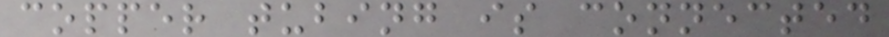copper tubing is connected
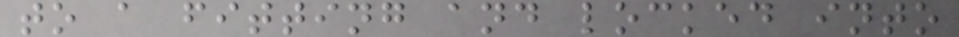to a fitting and locked into
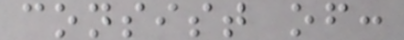consist of:
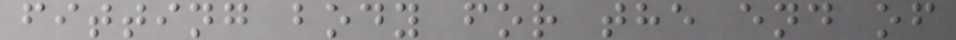fitting body for the end of
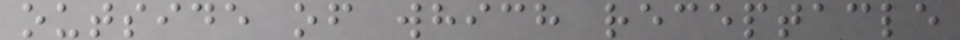outside of which receptacle
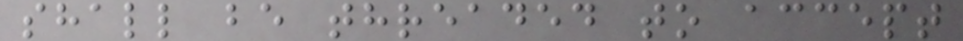shall be threaded to accept
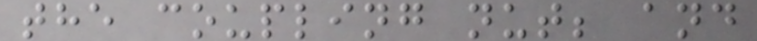the coupling nut; and
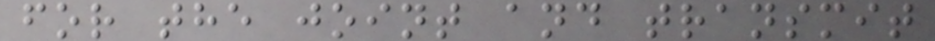for the joint and transmit
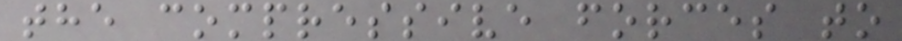the compressive forces to
